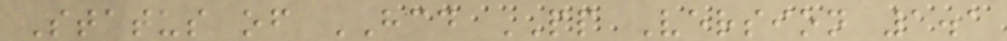Status of HCD PP Version 1.1
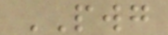PWG
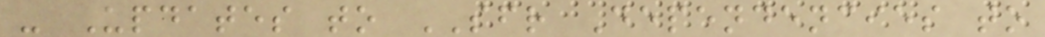- Updates to SFR Dependencies to
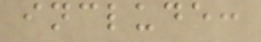include:
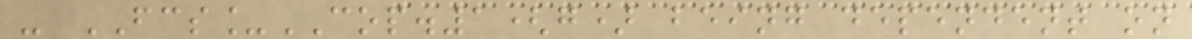- FCS_COP.1(g) being dependent on
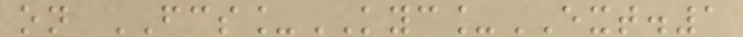on FCS_KYC_EXT.1
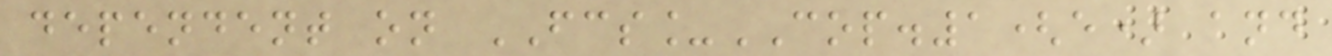dependent on FCS_COP.1(e) and
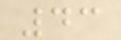43
